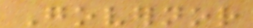Governor
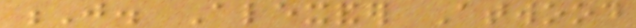J. Alexander Atwood
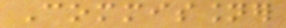Commissioner
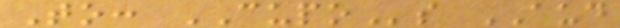To: CUPOs AUD
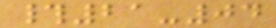#21-04
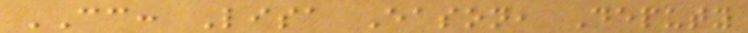CC: Lisa Eason, Deputy
